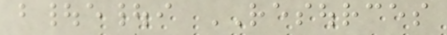b|e|i RESOURCES
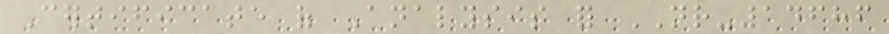Certificate of Analysis for NR-14686
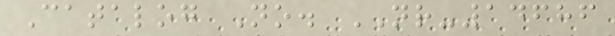Catalog No. NR-14686
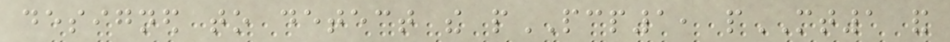designed to detect the pPCP1, pMT1 and
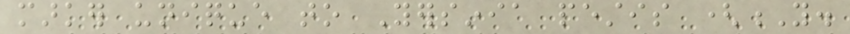marker unique to Yersinia pestis (Y.
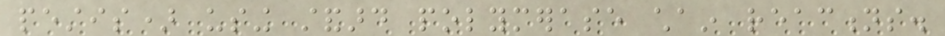pestis) using standard polymerase chain reactions.
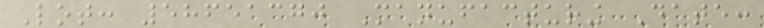Lot: 58651370 Manufacturing Date:
